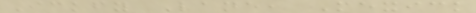Ickfy Lane, Mexick
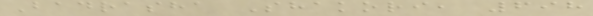Badrasha Shakori, 698
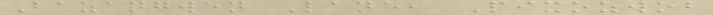Bazangwen Lane, Pixozwob
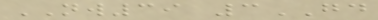NW39 3GD
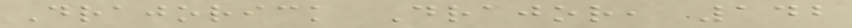Drajorick Drajor, 142
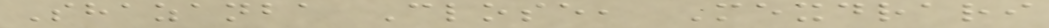Shazanba Close, Mexdrari
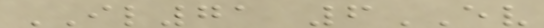IL71 6EV
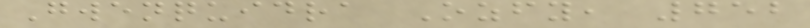Gwenquidra Ozfy, 752
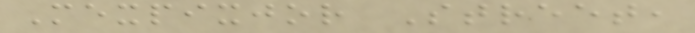Mexpixjor Street,
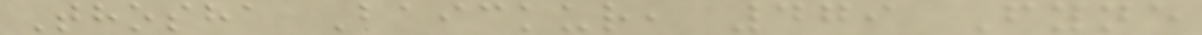Thosha Baickur, 479 Fyne
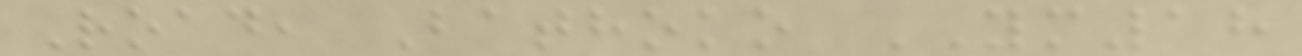Road, Bathoko YM18
